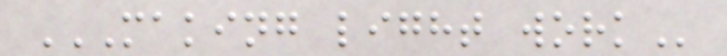MAKING LIGHT WORK
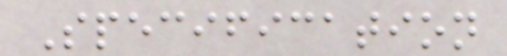Specification
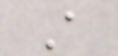A
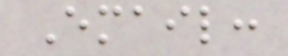Email:
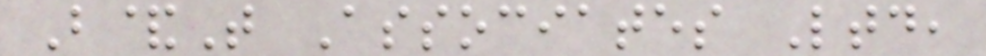B&T Associates Ltd,
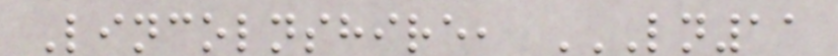Lincolnshire, LN11
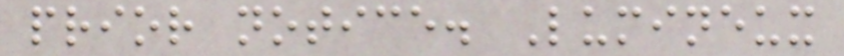prior notice. Lumineux
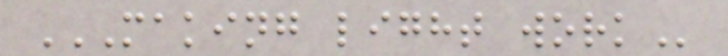MAKING LIGHT WORK
